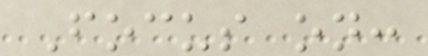Focus on:
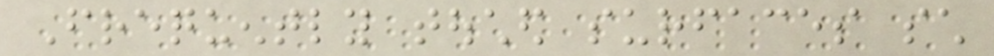Frequently touched surfaces such
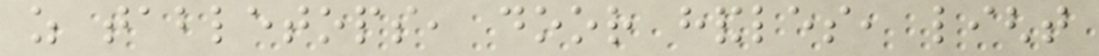as tabletops, door handles, light
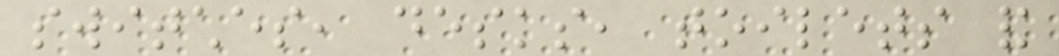switches, desks, toilets and
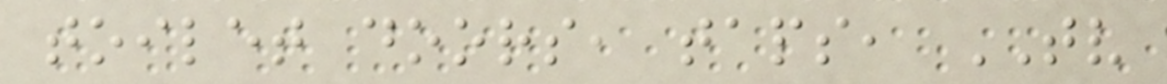toilet doors, taps, TV
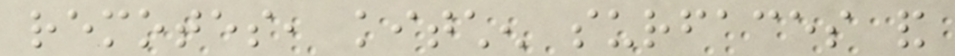remotes, kitchen surfaces and
